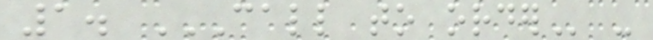1. CALL TO ORDER -
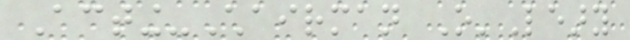Acting-Chairman O'Leary
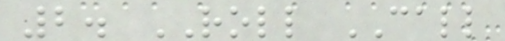2. ROLL CALL
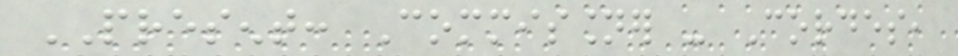PRESENT: Commissioner - Cordes,
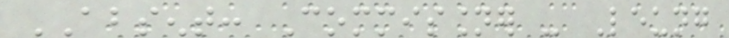ABSENT: Commissioner - Leung
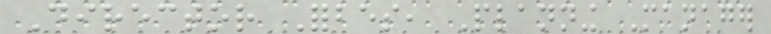Director Forbes, Planning Manager
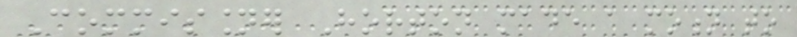Commissioner Horton made a motion to
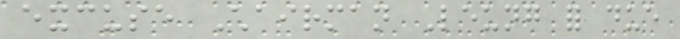excuse Chairman Leung for due
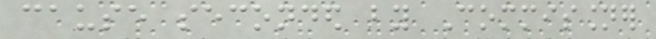cause seconded by Commissioner
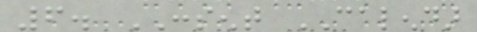6. CONSENT CALENDAR
